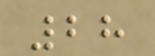28
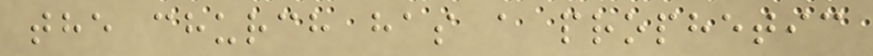the church has a prophetic
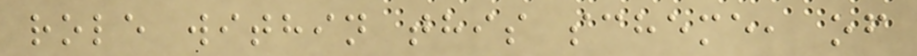role within this scheme, of
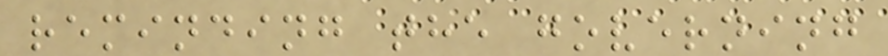reminding the governing
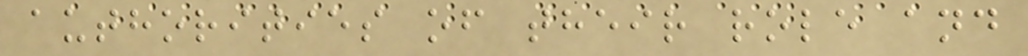authorities of their role and
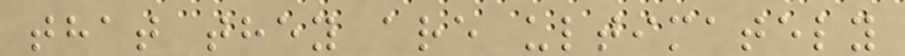that they are ultimately
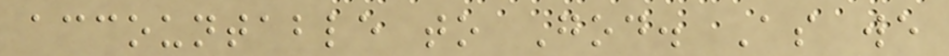accountable to God. As we
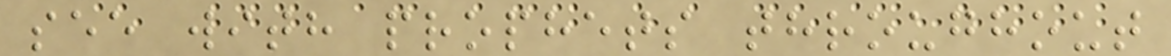see with prophets throughout
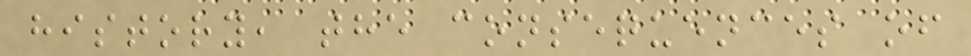history, the consequences of
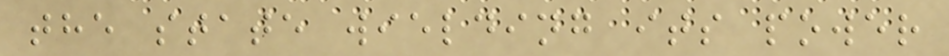the state wielding its power
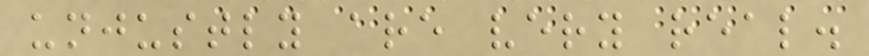unjustly are very real.
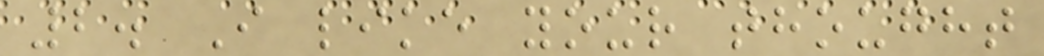2. I like your thought
